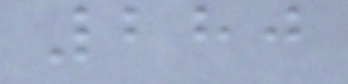280
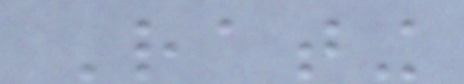Rating
